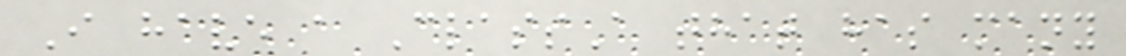I have a ClassA that has many
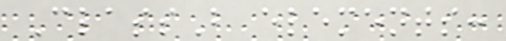ClassB elements:
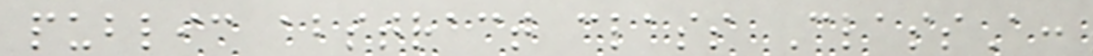public abstract class ClassA:
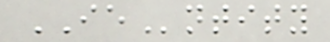IEntity
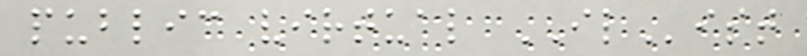public virtual IList
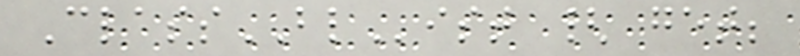ClassBList { get;
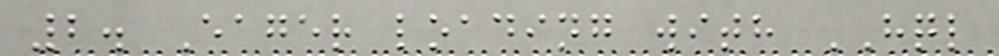2. Eager loading with HQL
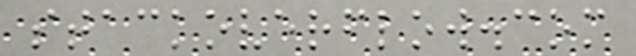stackoverflow.com
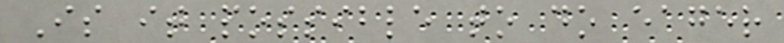Is it possible to do eager
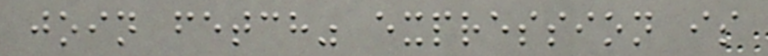join fetch" expression is
